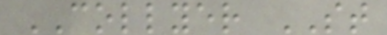COLLYER ST
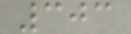303
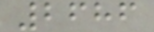2686
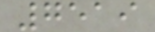7519
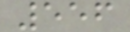556
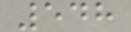548
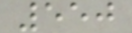550
